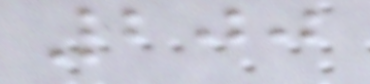200
